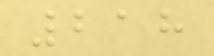218
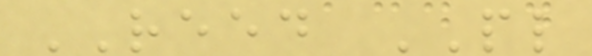REED PL
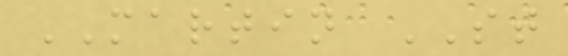MARTIN ST
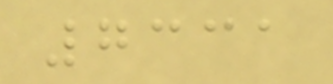7331
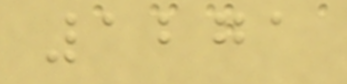1271
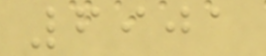6901
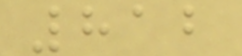812
